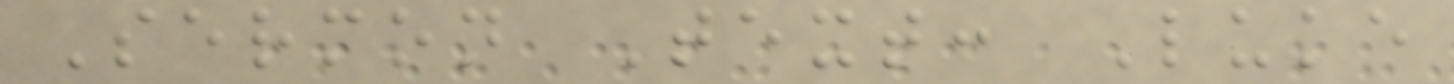Sermon Text: Luke
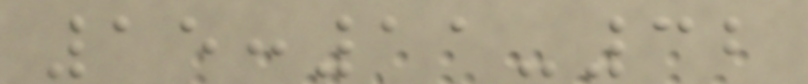15:11-32
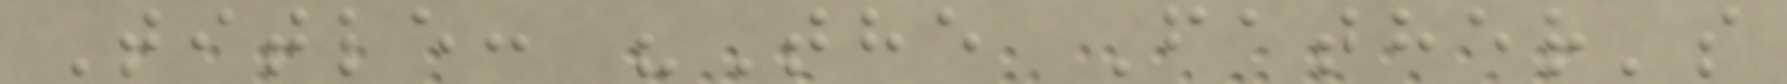Title: "The Father's
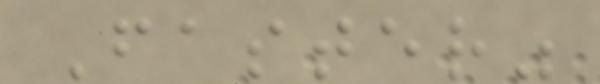Faster"
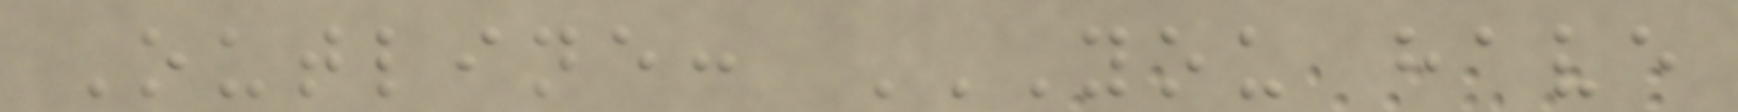Outline: YOU HAVE
